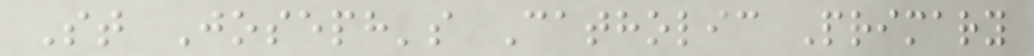St Joseph's Catholic Primary
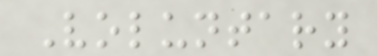Voluntary
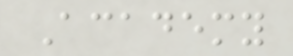Academy
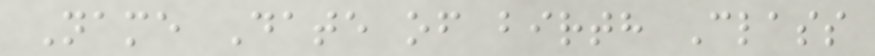Name Date of birth Class
